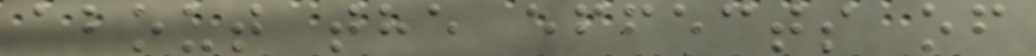about the effects of
